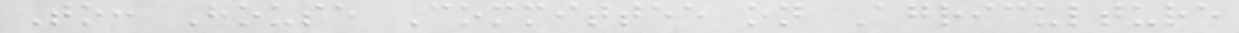To: House Committee on Agriculture
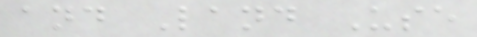and Land Use
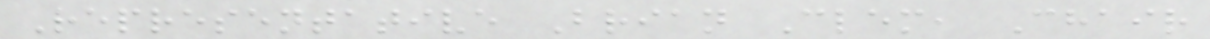Representative Brian Clem, Chair
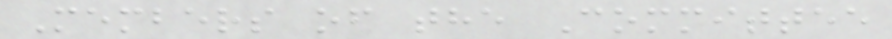Members of the Committee
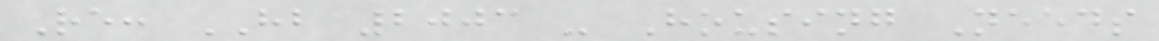Re: HB 2003 - Housing Needs
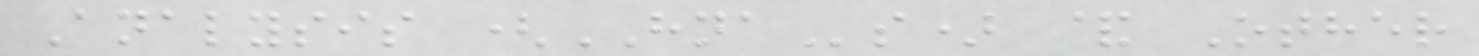Analysis (HNAs) & Other
